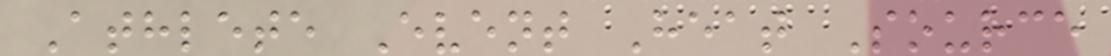Athlete Event Heat Source
